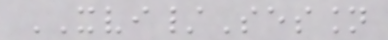XVI/Session
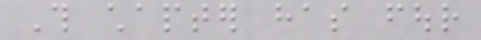This chapter has four
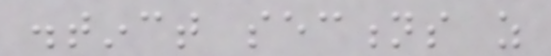distinct sections as
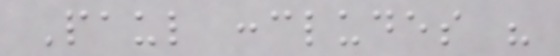Paul concludes his
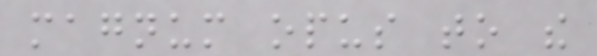magnum opus to the
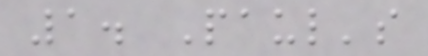1. Paul's
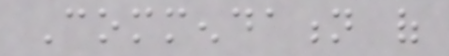Commendation of
